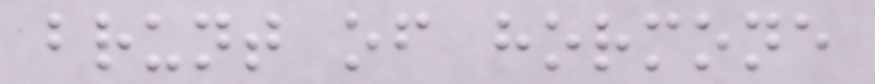brunt of hormone
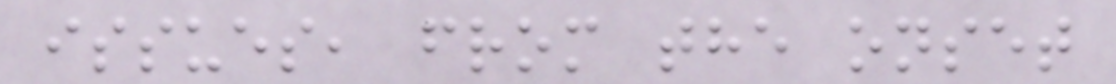issues, from the onset
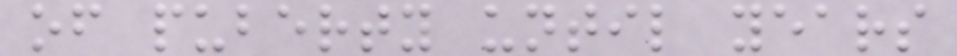of puberty until years
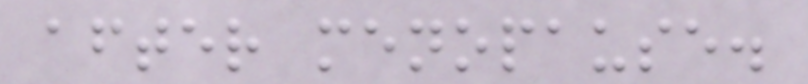after menopause.
